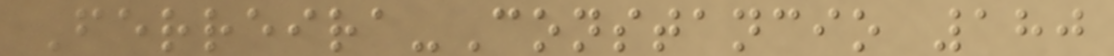Ferreira-Constancio 180
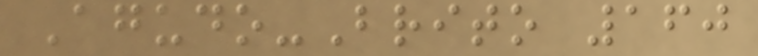Agudo-Brito 160
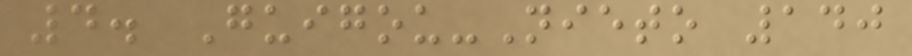4. Guigou-Nieto 140
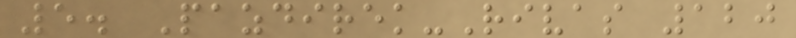5. Pazdirek-Rivas 120
